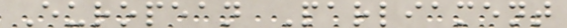European Parliament
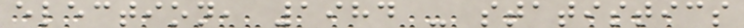election, 1984 - statistics
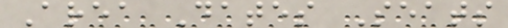Area Dates Seats
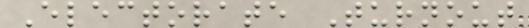Electorate Turnout
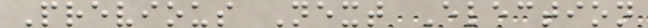Previous Next Election
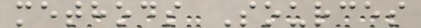methods Sources
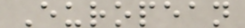European
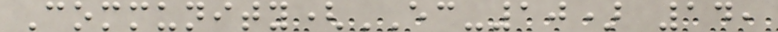Community(EC-10) 14,
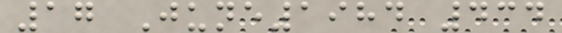17 June1984 434
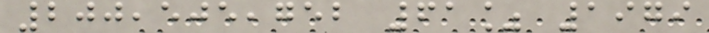200,505,752 61% 1979
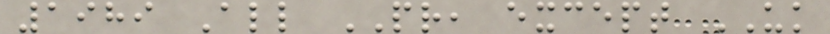1989 All PR, except UK
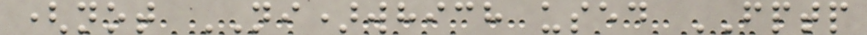(not NI)which used FPTP
